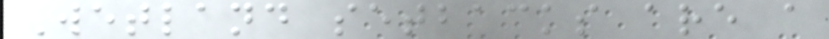Wetland setbacks are a
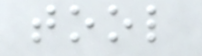tool
